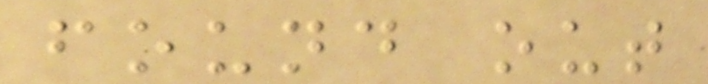found out
